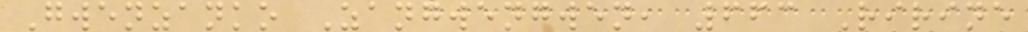Gwenzanko Zangwengwen, 663 Ririne
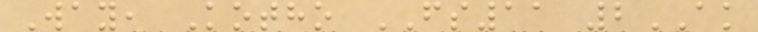Way, Kotho FS11 2AK
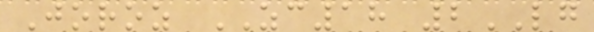Joroz ZC18 2LG
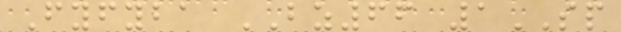Fyfyba BZ66 1SP
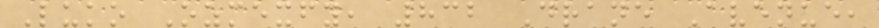Luko Ozmexfy, 832 Drane Avenue,
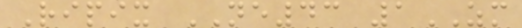Ripix NE43 1ZM
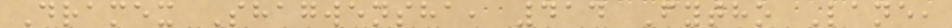Dramex Shagwensha, 414 Fytho Lane,
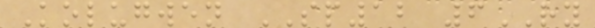Kolugwen SP12 6RY
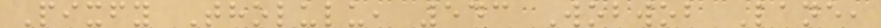Pixfy Tholulu, 543 Wobwob Lane,
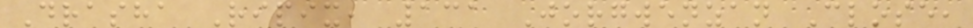Drasha Ripix, 131 Jorgwenzan Close,
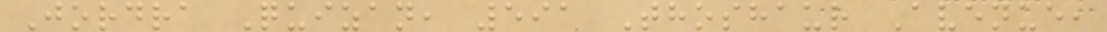Jordra Quizan, 591 Thoshaur Avenue,
